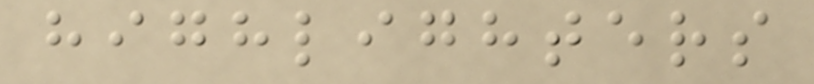highlighters
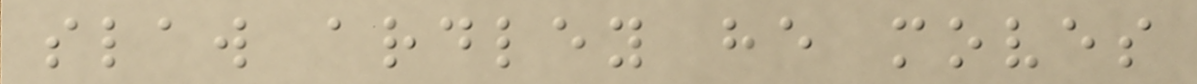slaw ardley he moves
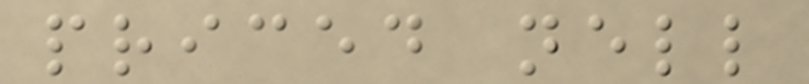priced nell
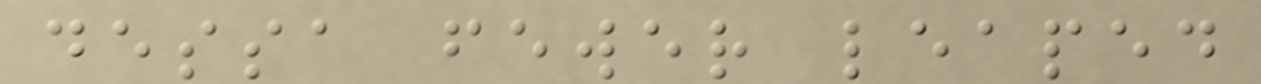dessa fewer leaped
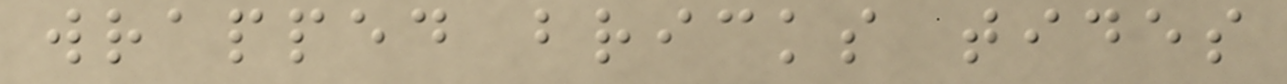wrapped bricks tides
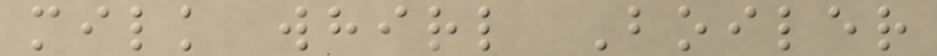milk whirl Boiler
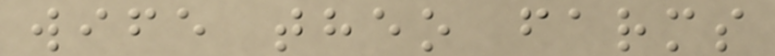wife theo farms
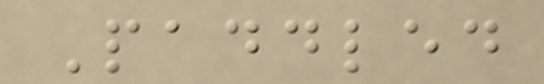Paddled
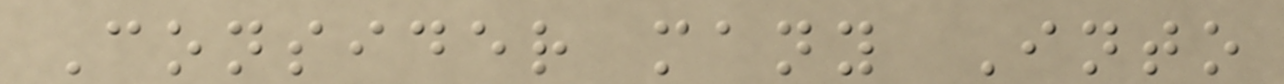Consider many Into
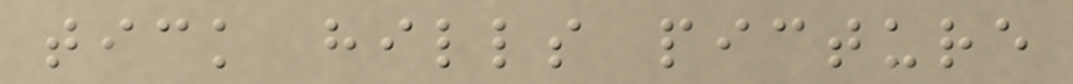tick hills picture
